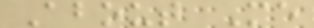About Me
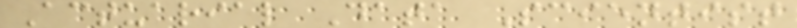Actuarial Data Scientist
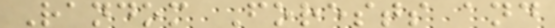Random Forests and
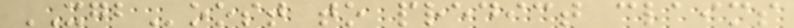XGBoost to predict claims
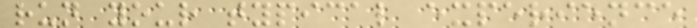run your typical experience
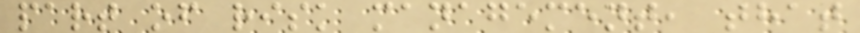part of risk management, that
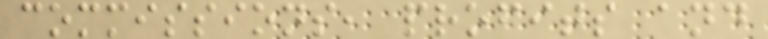commissions, profits and
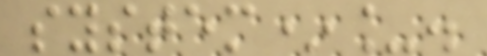system*_.
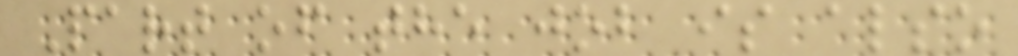Part of the job is also
